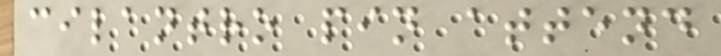cilantro pin attend
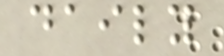daily
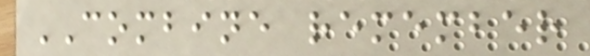COMBINE remember
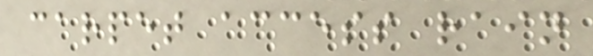carpet access rain
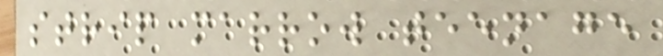strip marrow teenage
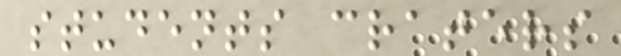students craters
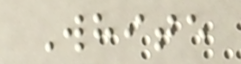White
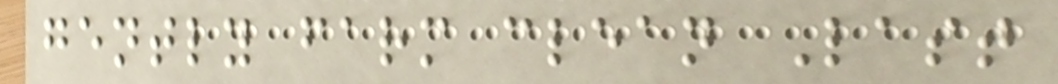gently farm clean Last
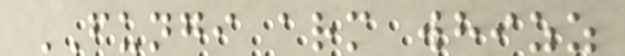FUNGI arm whizz
